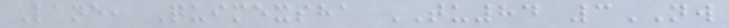Lane, Quimexsha TU84 3NW
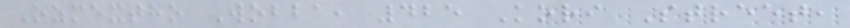Ozmextho Wobba, 425 Kori Street,
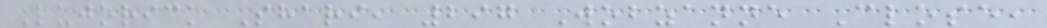Lujorick Shari, 297 Wobzanne Close,
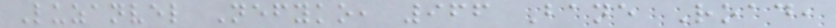Luzanvel Nefyko, 966 Bane Road,
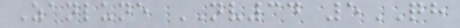Zanlune NV34 5QH
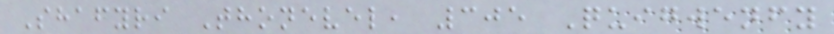Shafyri Thonevel, 305 Quigwenfy
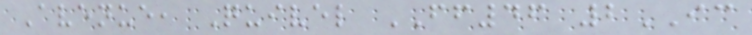Avenue, Quivel FF46 2IC
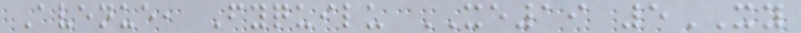Avenue, Fyquilu XE19 5XY
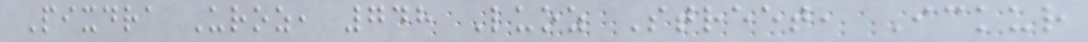Pixdra Uroz, 748 Luoz Street, Ickur
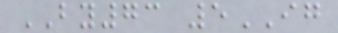BY73 5IG
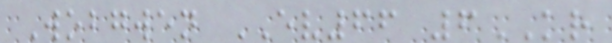Wobgwen EV66 6KR
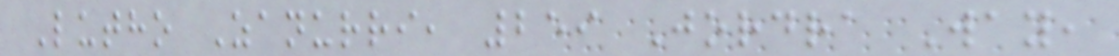Lutho Zanurri, 259 Jordra Way,
